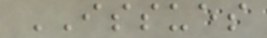ISSUES
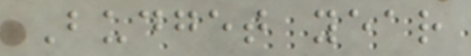Budget year
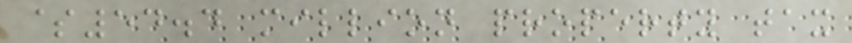$54.4 million property tax
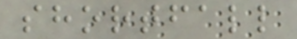shortfall
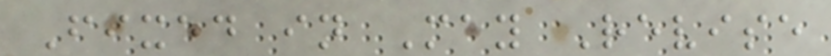Fixed in May Revise
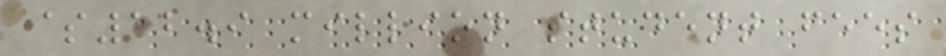$12.9 million student fees
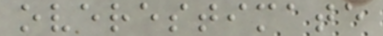overestimate
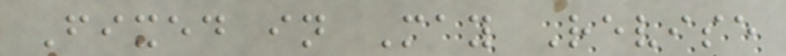Fixed in May Revise
